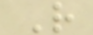R
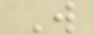W
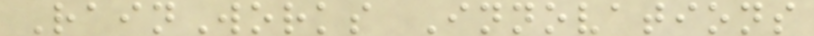RainWorks Innovations
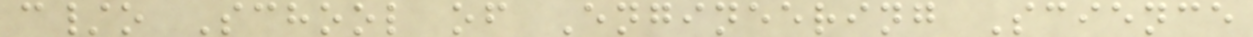c/o School of Engineering Science
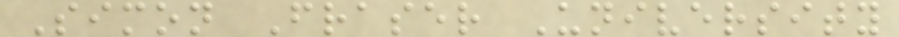Simon Fraser University
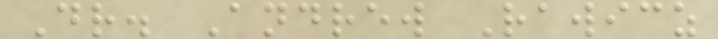Dr. Andrew Rawicz
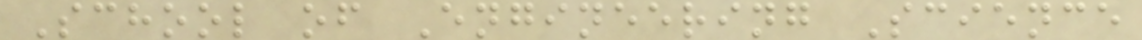School of Engineering Science
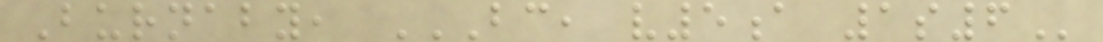Burnaby, BC, V5A 1S6
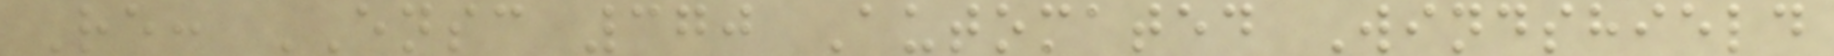Re: ENSC 370 Automated Windshield
